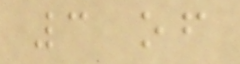3 of
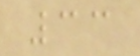33
